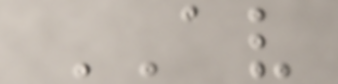AV
